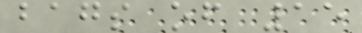bags of 15
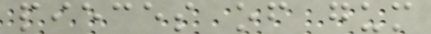pieces of gum
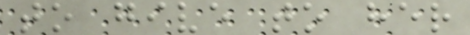to give to her
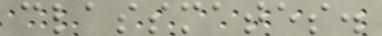classmates.
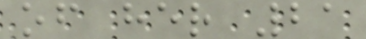of her 21
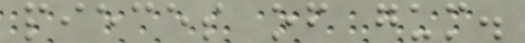pieces of gum.
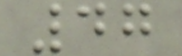47
